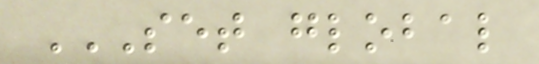SET GLOBAL
